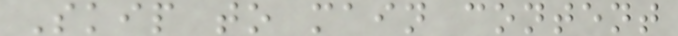Skip to main content
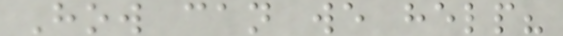How can we help?
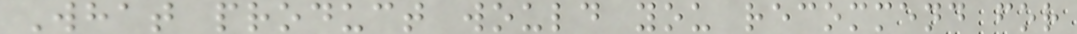What product would you recommend for
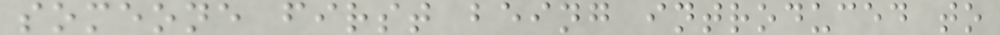someone first being introduced to
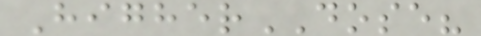HigherDOSE?
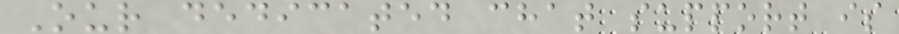Our dedicated chat support is
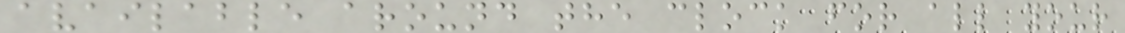available around the clock for all your
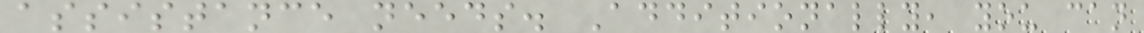assistance needs. Additionally, you can
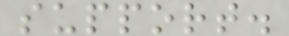support.
